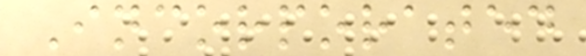Incorporated
